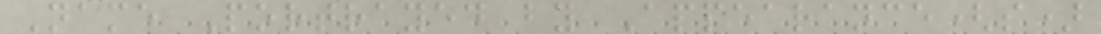Name Portrayed by Appearance(s)
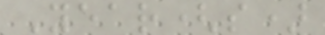Year(s)
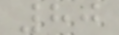80
